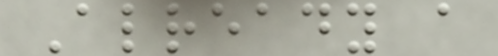Already a
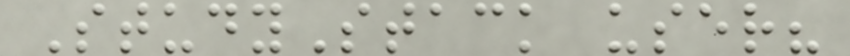StudyStack user?
